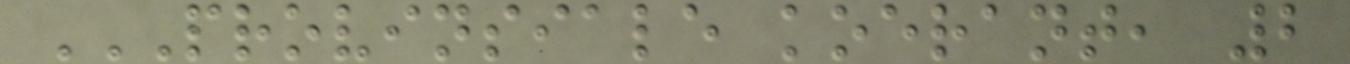PROVINSIALE KOERANT, 2
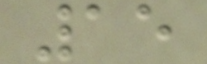15
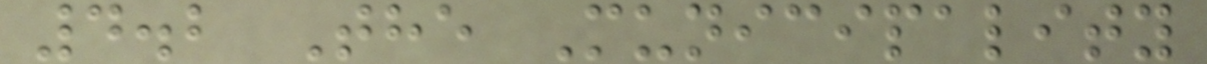4.2 The Municipality
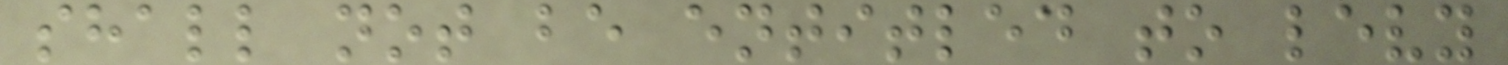shall not be entitled to levy
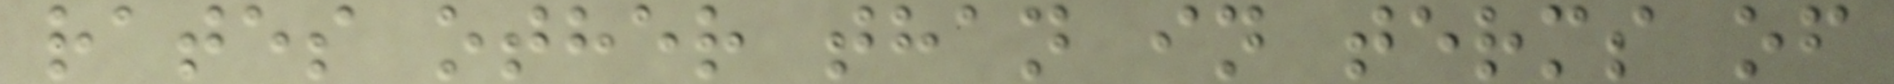rates other than in terms of
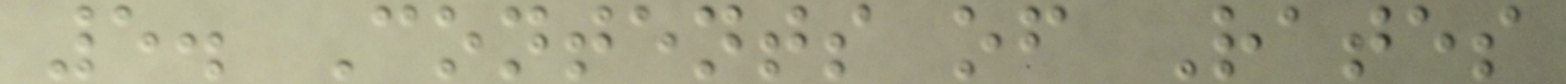5. Contents of Rates
